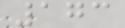173
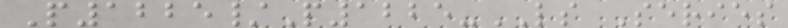P1225/P1225-LS Series
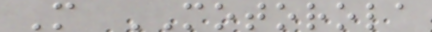M MOTOROLA
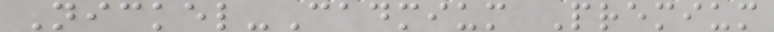Nickel-Cadmium Premium
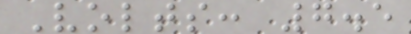Volts: 7.5
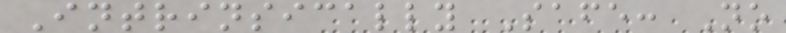Intrinsically Safe: No
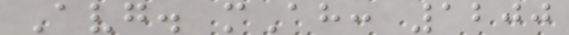Avg. mAh: 1200
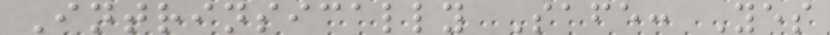Intrinsically Safe: Yes
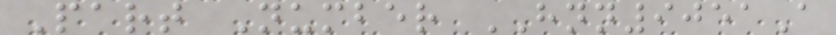Part Number HNN9051A
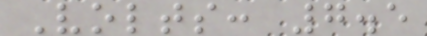Volts: 7.5
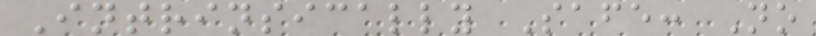Intrinsically Safe: No
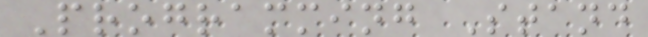Programming Stand
